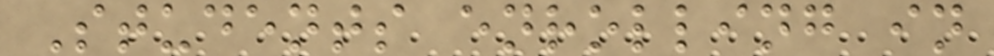Students enrolling in
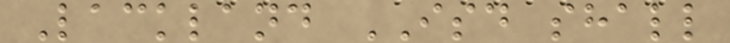Lackland ISD shall
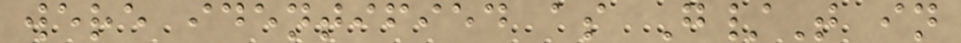were identified as G/T in
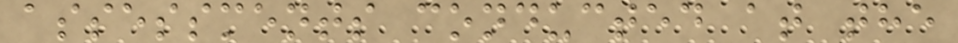assessments conducted at the
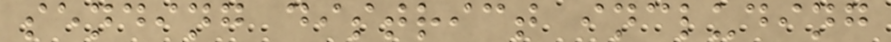sending district including
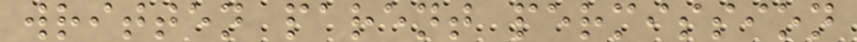written parent permission
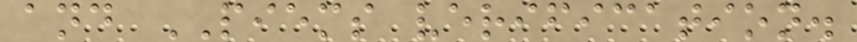and PIEMS verification.
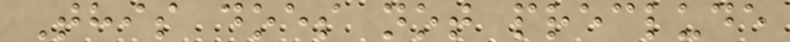This does not preclude
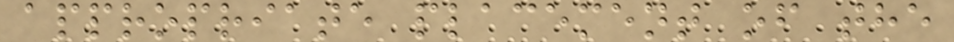appropriate placement of the
